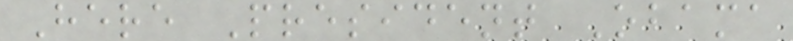Here President Obama
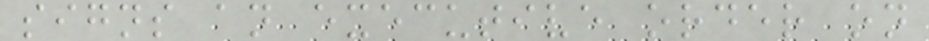signs an executive order on
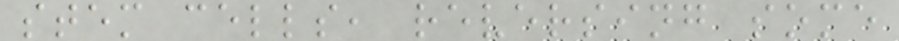stem cells, reversing some
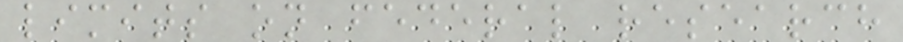limits on federal research
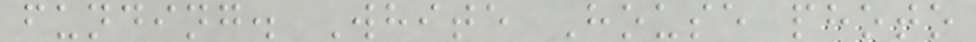funding. White House photo
